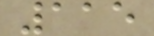115
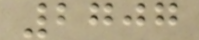2707
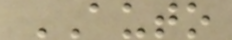AUTO
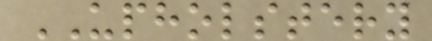UPHOLSTERY
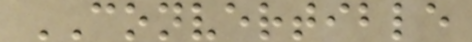CONVERTIBLE
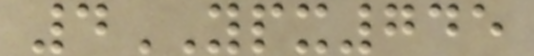4YPX745
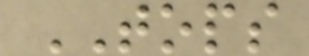TOPS
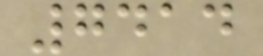7414
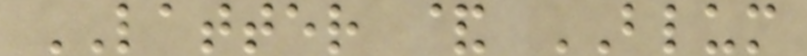LATTER & BLUM
